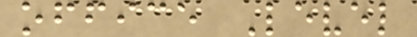office Level
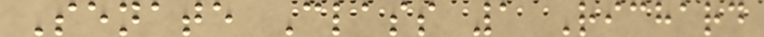Senate Class 1 Richard
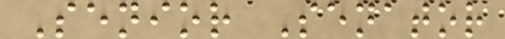Senior Senator
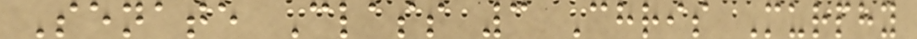Senate Class 3 Chris Murphy
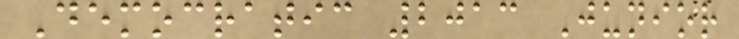Democratic 2013 Junior
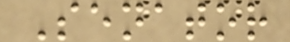Senator
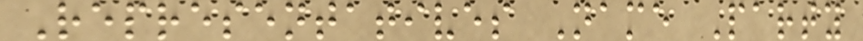Representatives Name Party
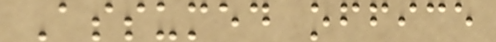Assumed office
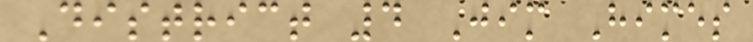District 4 Jim Himes
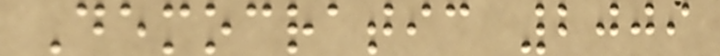Democratic 2009
